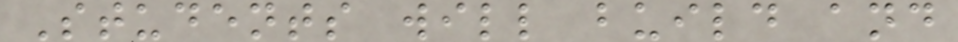Students will build and
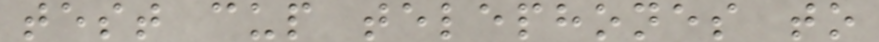test cup telephones to
